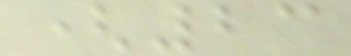(23
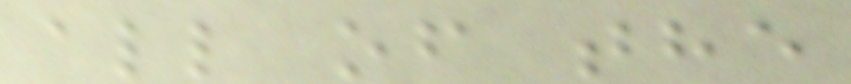all of the
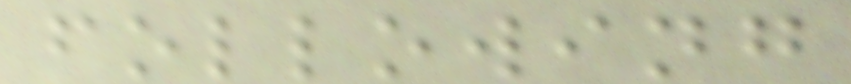following
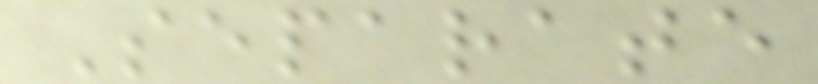Separate
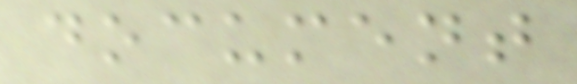document
